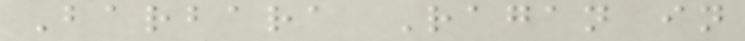Barbara Ragan in
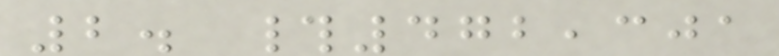2. #472,301
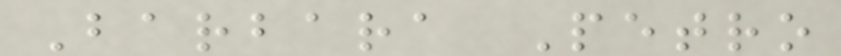Barbara Petro
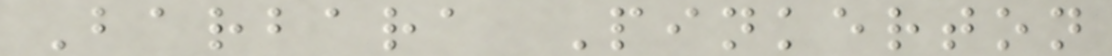Barbara Pinkerton
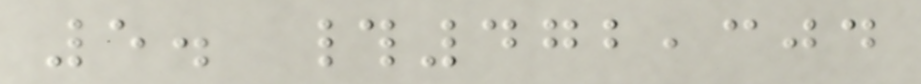5. #472,304
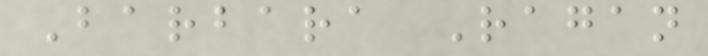Barbara Ragan
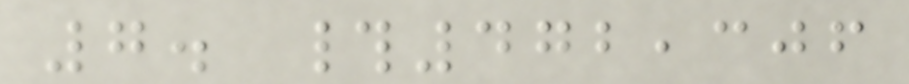7. #472,306
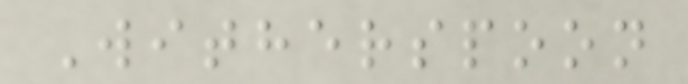Witherspoon
